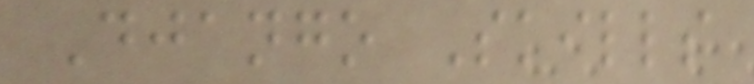Django Skills
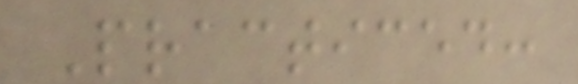Practiced:
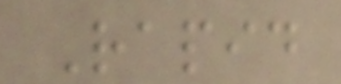Rapid
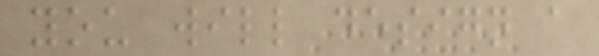you will design a
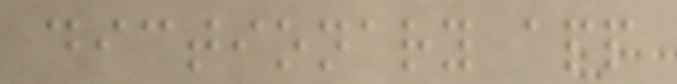dictionary app
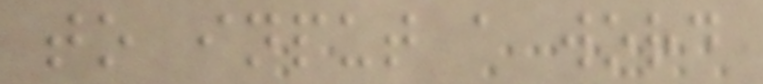to input a word
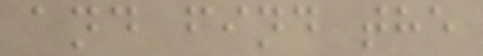and find the
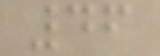46
